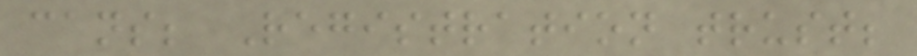cans; Registration trust;
